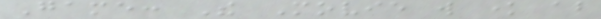Game: The Movie will know about
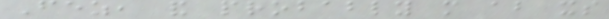Fez, and probably more about its
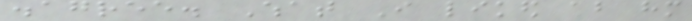disagree. What I liked about him
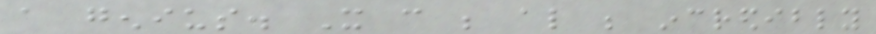a genius. It can be also be incredibly
